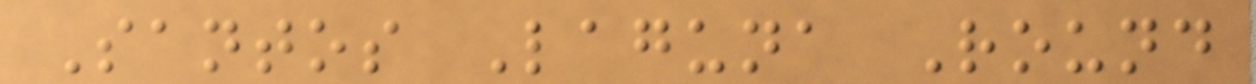Santos Laguna Round
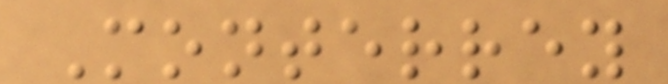Monterrey
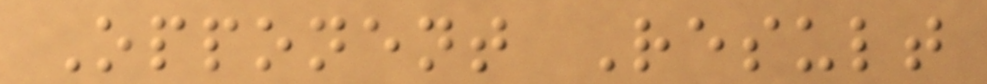Opponent Result
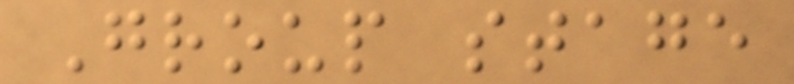Group stage
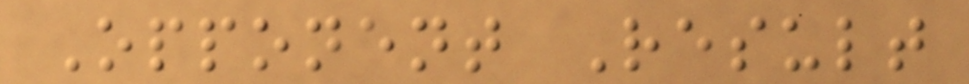Opponent Result
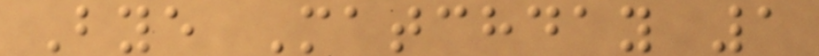Bye Matchday 1
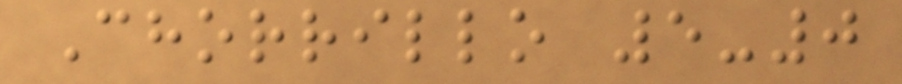Chorrillo 5-0
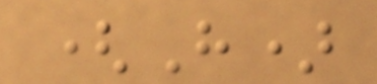(H)
